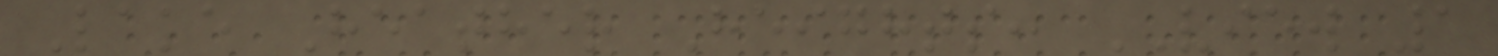Lake Heather Heights: VIEW 1
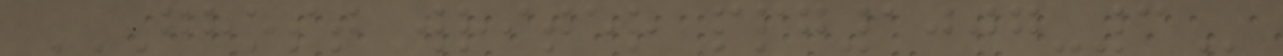GHOST WRITER PPG1007-3
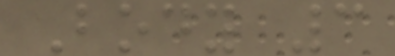Body 3
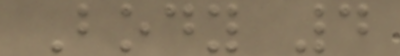Body 4
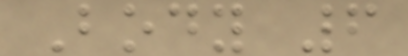Body 6
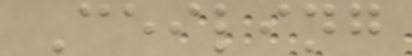Ceiling
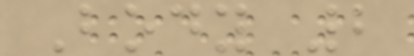Body 2
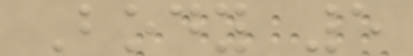Body 5
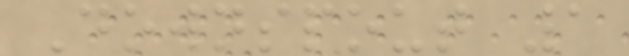Downspout 1
